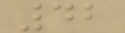42
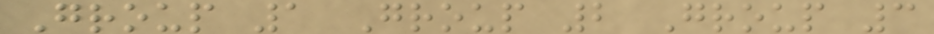Group 1 Group 2 Group 3
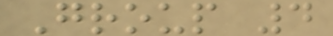Group 4
